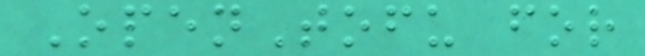OpenTofu for
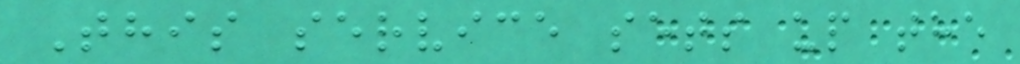This service sets up the
